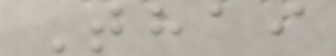Thai
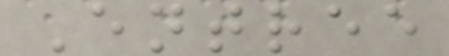Entree
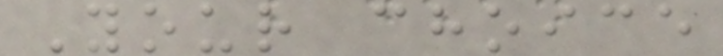Your choice
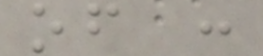of :
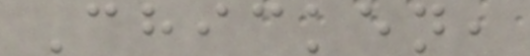Chicken,
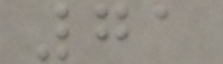71
